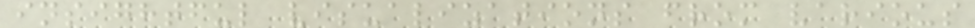insightful visualizations from various
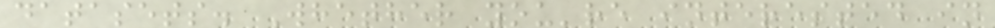datasets. Whether you're interested in
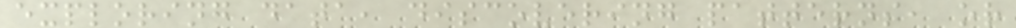exploring data, discovering patterns, or
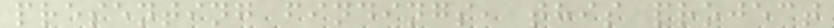presenting findings, this project
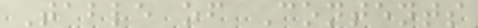Table of Contents
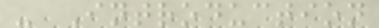- Introduction
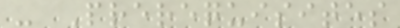- Prerequisites
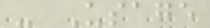- Usage
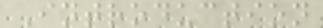Introduction
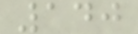140
